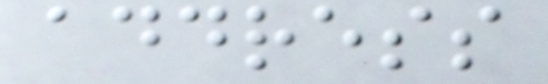address
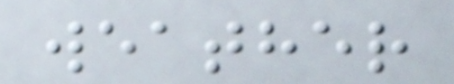weather
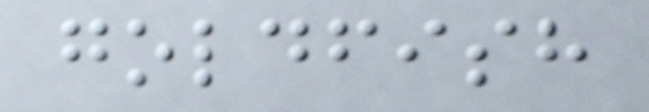goldfish
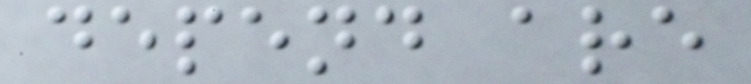depend are
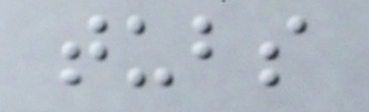tubs
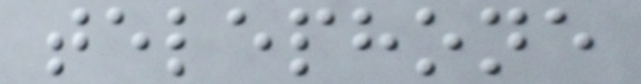telephone
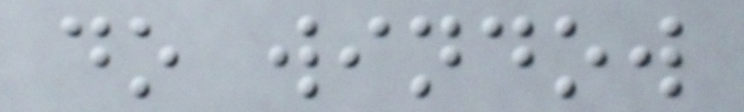do window
